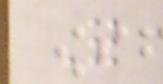For
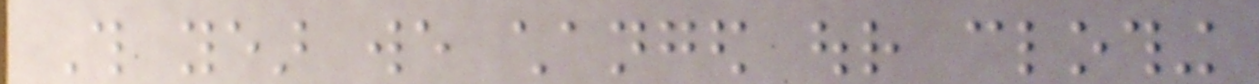This year we changed our clothing
